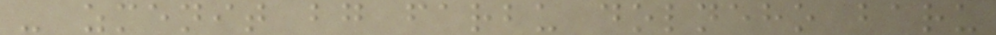- zmenit bg farbu dolneho baru
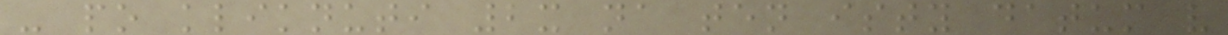- po kliknuti 2x na ten isty datum v
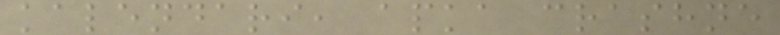kalendari, apka crashne
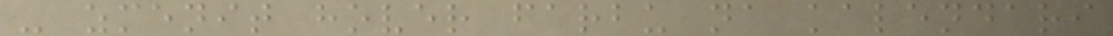- zmenit hover farbu na kalendari
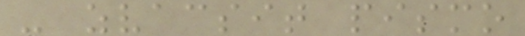- zvacsit pismo
